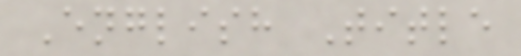English Title
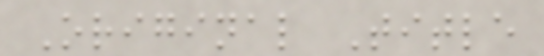Original Title
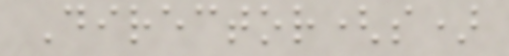Director(s)
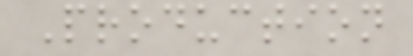Production
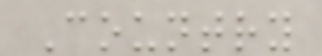Country
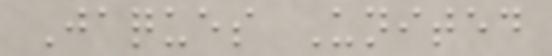Jaques United
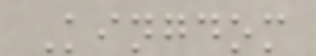Kingdom
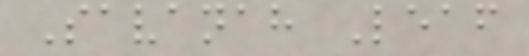Savanah Leaf
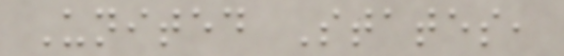United States,
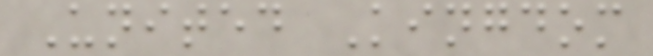United Kingdom
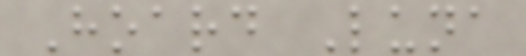Hoard Luna
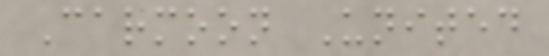Carmoon United
